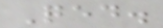Qed.
